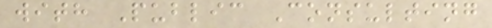with Public Consulting
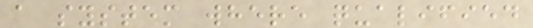a system where qualified
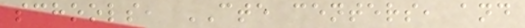schools, CTE centers, and
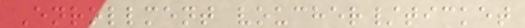Enrollment voucher/ticket
